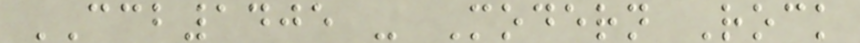CCB1405 - Modern Rock
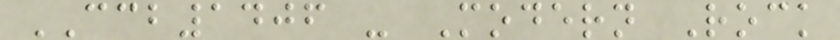CCB1406 - Modern Rock
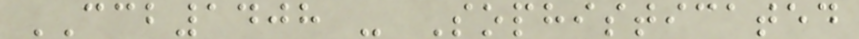CCB1408 - Sophisticated
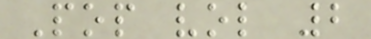Pop vol 2
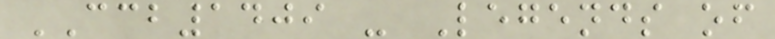CCB1409 - Legends of
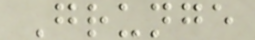Grunge
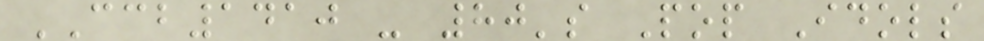CCB1410 - 80's Pop Idols
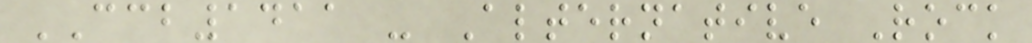CCB1411 - Alternative Rock
